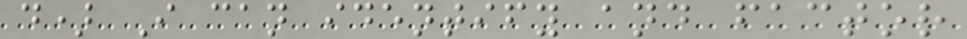d) I can identify and factor
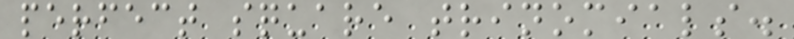perfect square trinomials.
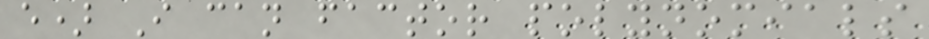e) I can factor polynomials
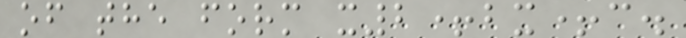of the form x2+bx+c.
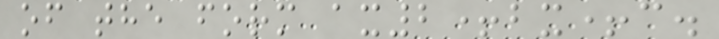of the form ax2+bx+c.
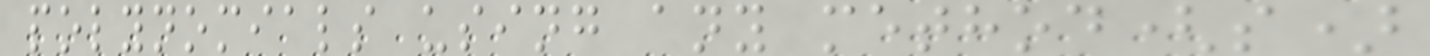polynomials using any method(s)
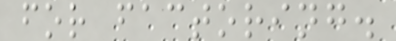for factoring.
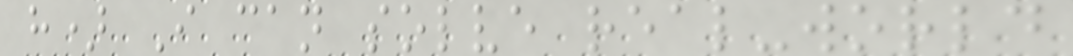h) I can solve real-world
